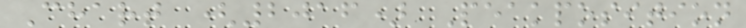Chart (2016) Peakposition
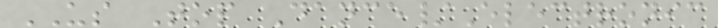US Top Dance/Electronic
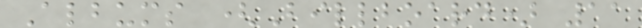Albums (Billboard) 11
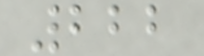222
